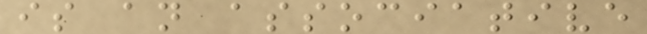is an associative
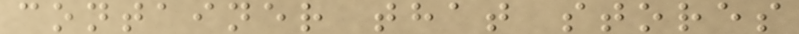container that stores
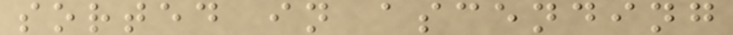sorted in ascending
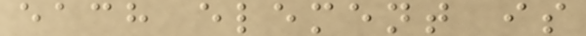each element is
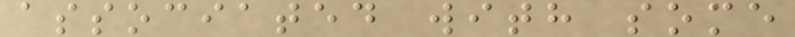associated with some
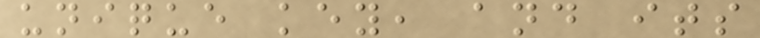unique key, and its
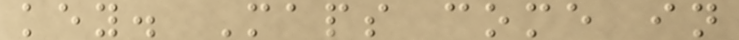key. Maps come in
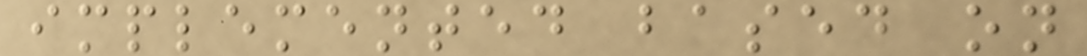implemented based on
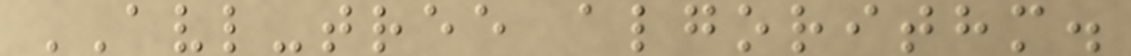AVL-tree algorithm.
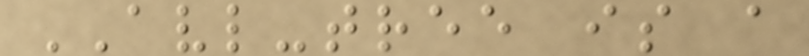AVL-tree is a
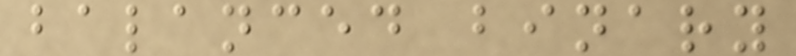balanced binary
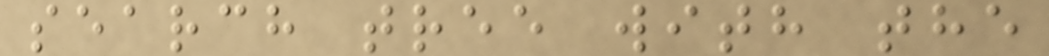search tree with the
